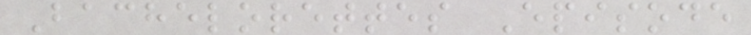Bachelorettes Episode
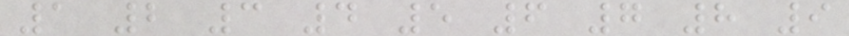1 2 3 4 5 6 7 8 9
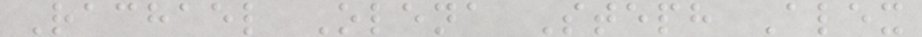Rachael Olena Steph Alex
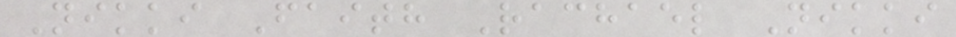Nikki Faith Rachael Nikki
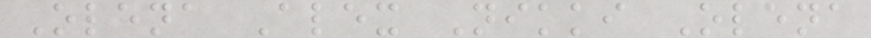Olena Alex Nikki Olena
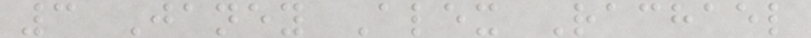3 Janey Alex Rachael
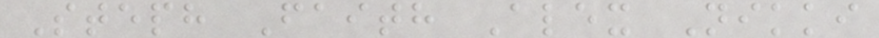Steph Faith Alex Nikki
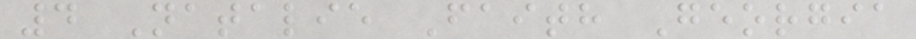4 Natalie Faith Georgia
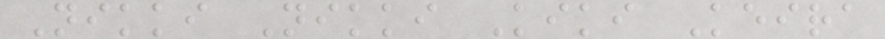Nikki Nikki Kiki Keira
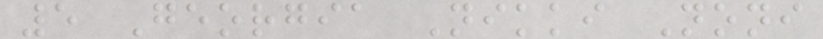5 Georgia Nikki Noni
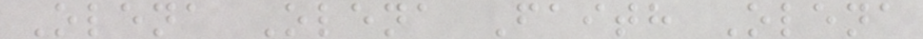Olena Olena Faith Olena
